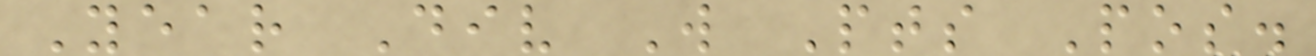Year Div W Pts Pos.
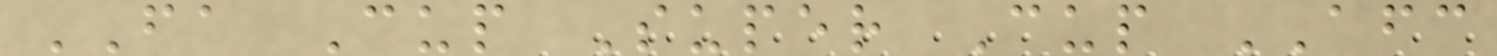FA Cup Super Cup AFC
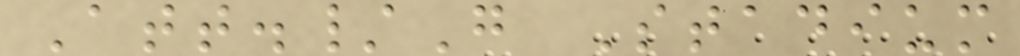Att./G Stadium
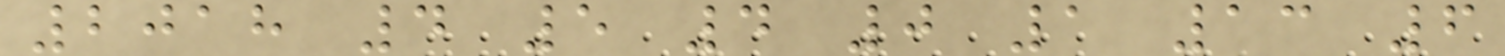2018 4 5 4 0 1 13 6
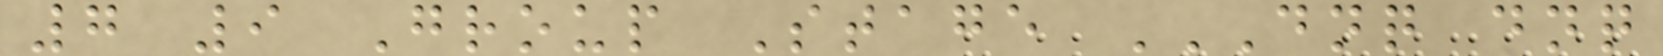7 9 Group Stage DNQ DNQ
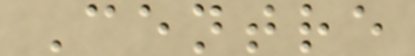Centre
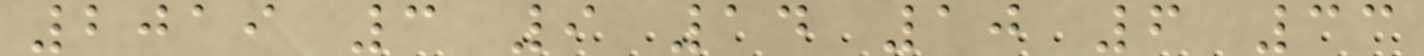2019 3 9 14 10 6 33
